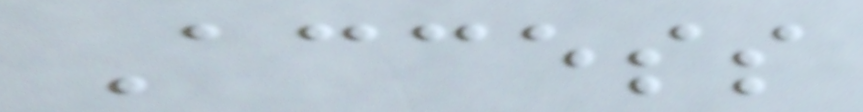Access
